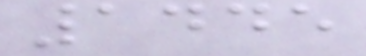1445
